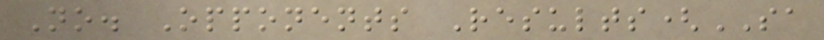No. Opponents Results(SA
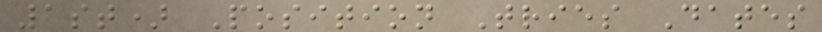1st) Position Tries Dates
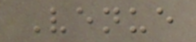Venue
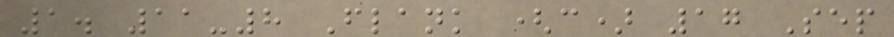1. 11-8 Flank (c) 17 Sep
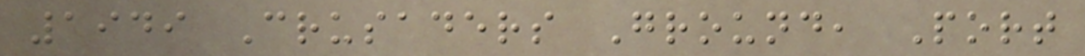1949 Crusaders Ground, Port
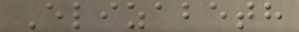Elizabeth
